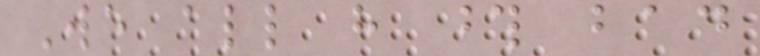We all have those bad
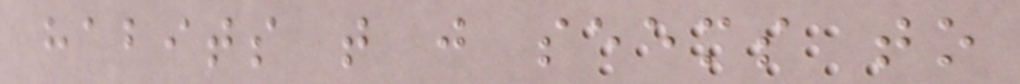habits that just seems to
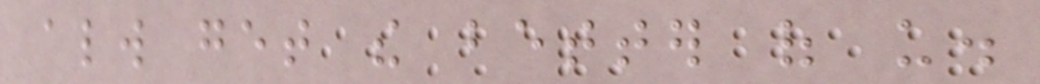always get the better of us.
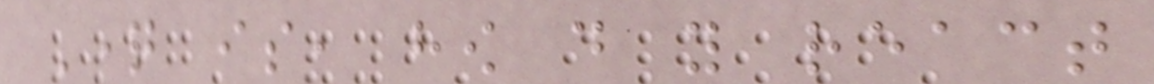Question is, how do you react
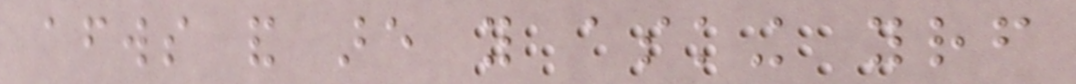afterwards and are you asking yourself
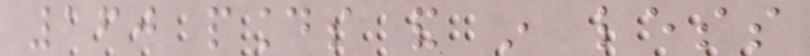160 pounds and in less
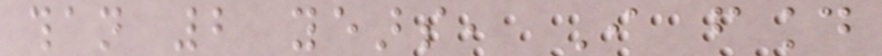than 2 years, I found
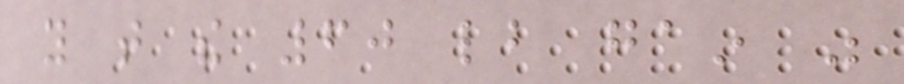you that the 60 lb gain was
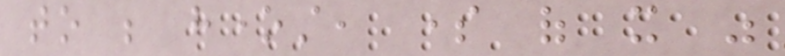to be honest, some of it was
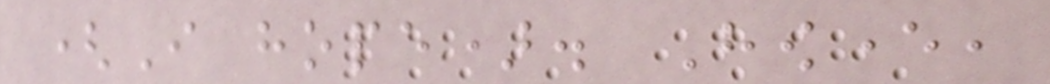(I hope). However,
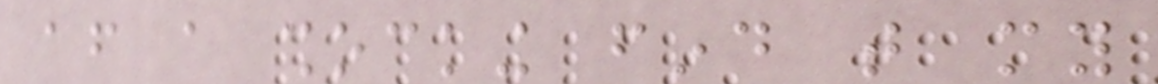after a shocking find that my
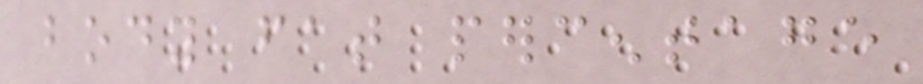body fat percentage
